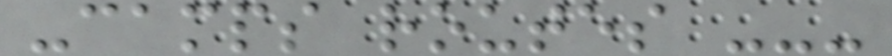-camps routes ---
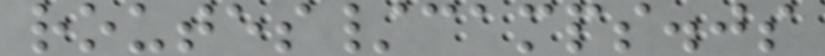routes/camps.js
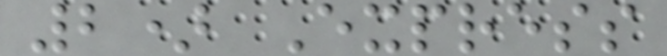2) Express
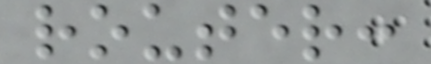router:
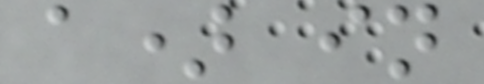a) in
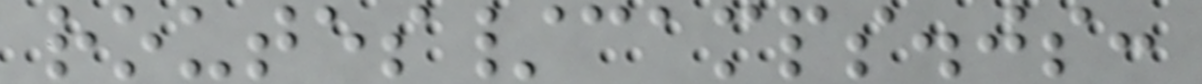routes/camps.js:
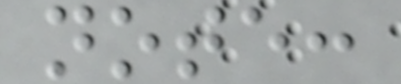note:
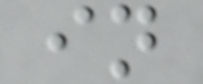in
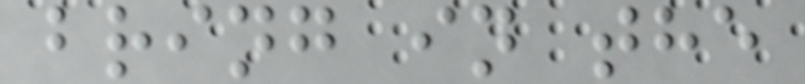bring in the
